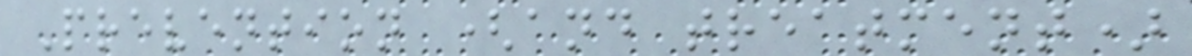Prevention (and treatment)
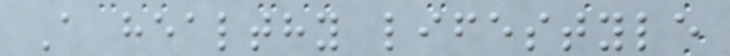A healthy lifestyle
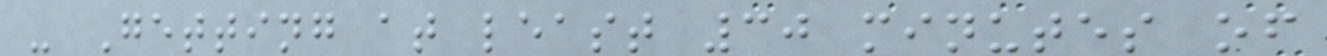- Getting at least 30 minutes of
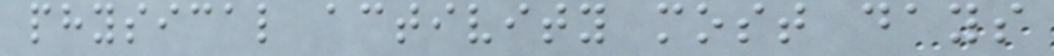physical activity most days
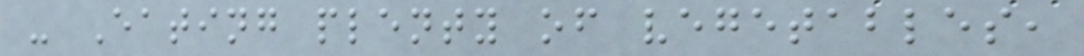- Eating plenty of vegetables,
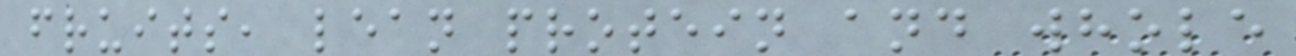fruits, lean protein and whole
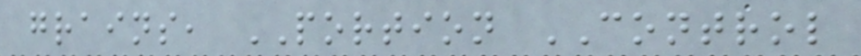grains, PORTION CONTROL
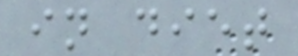in diet
